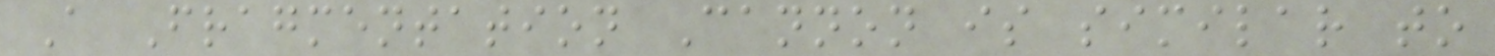A Fragmentation Cannon is similar to
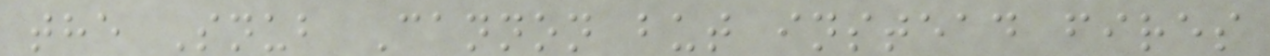the Snub Cannon but instead fires
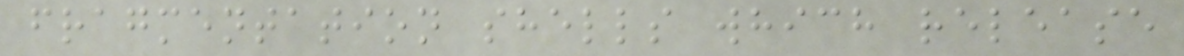fragmentation shells which release
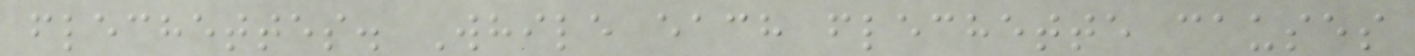flechettes. While each flechette causes
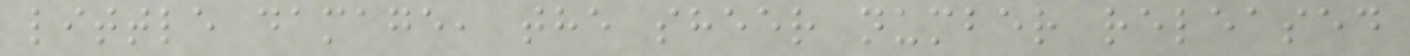little damage, the sheer number released
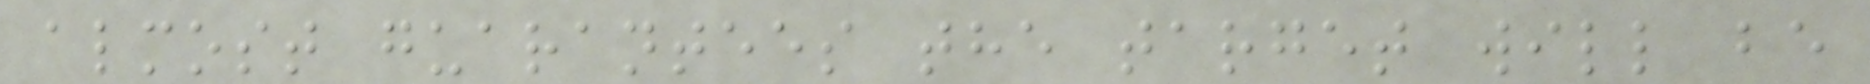almost guarantees the target will be
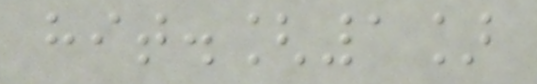hit.[1]
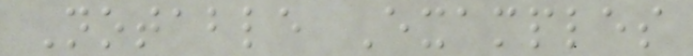Notable Examples
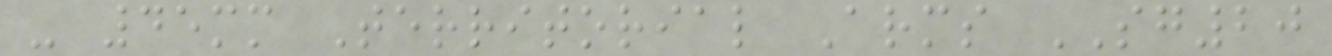- 45mm Territorial Arms SG20
